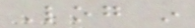Log in
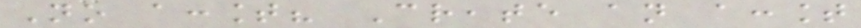No account? Create an account
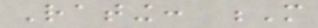Rating: M
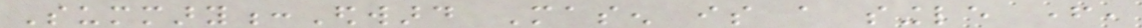Summary:Edward Masen is a single father,
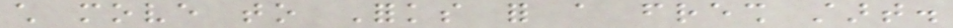child move to Forks for a fresh start.
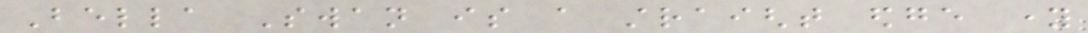Bella Swan is a straight edge young
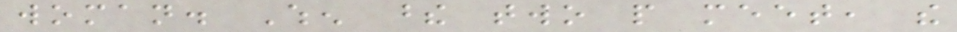woman. When these two people meet, the
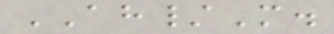AH/M.
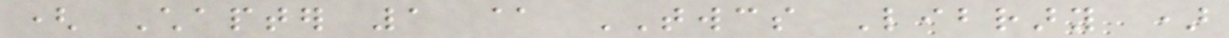( Chapter 1 @ TWCS Library )
